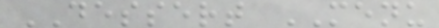DESSERT MENU
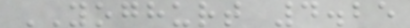YOGHURT 4.25
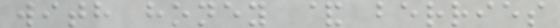with honey & berries
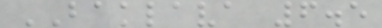BAKLAVA 6.5
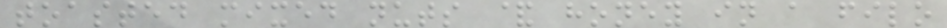toasted mixed nuts & honey in a filo
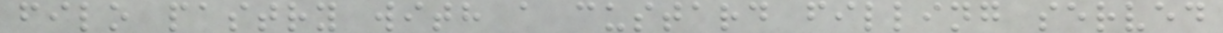filo pastry with a custard filling served
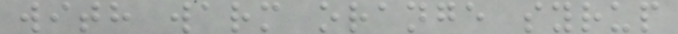with warm orange syrup
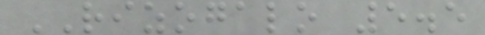RIZOGALO 5.5
